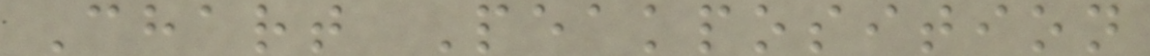Chart Peakposition
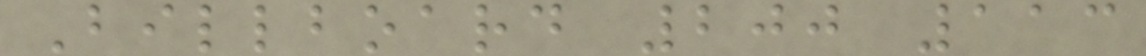Billboard 200 113
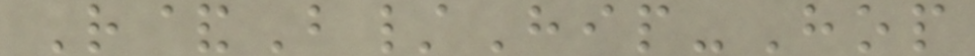R&B/Hip-Hop
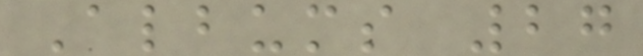Albums 27
